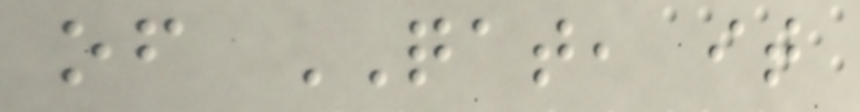of QAT, it
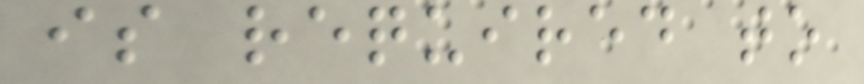is required to
